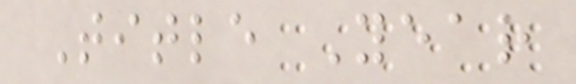Title Year
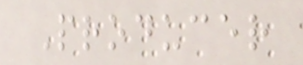Producer
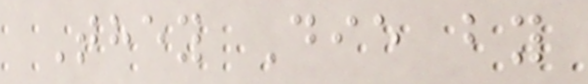They Die by
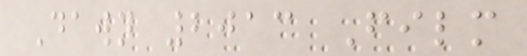Dawn 2013 Film
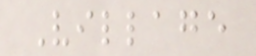Village
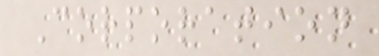Corporation
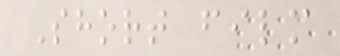Short film
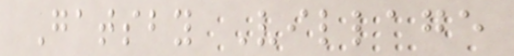Gatsby Village
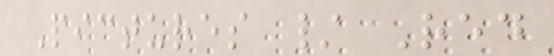Pictures / Red
